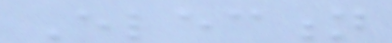Election
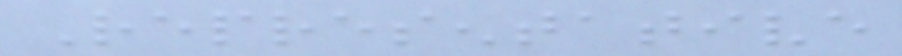Representative
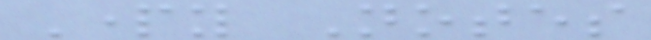Party Notes
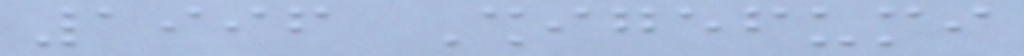1996 Shigefumi
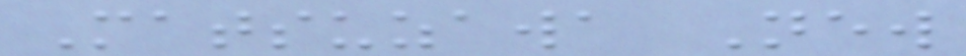Matsuzawa New
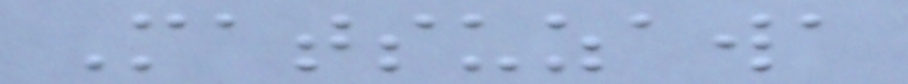Matsuzawa
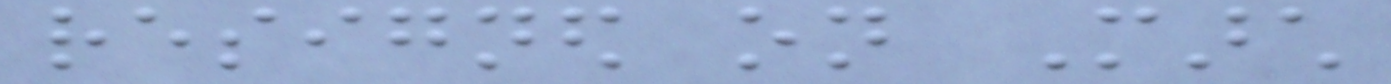resigned on March
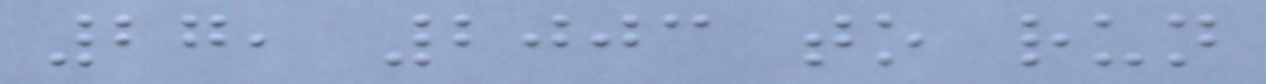27, 2003 to run
